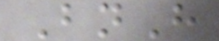BnH
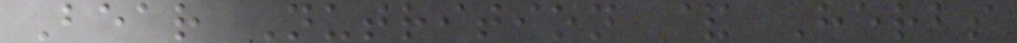Bear Nutrition & Herbs
